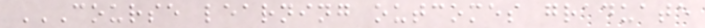COURSE LEARNING OUTCOMES GRADUATE
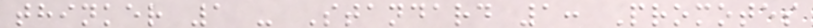thinker 1 - Standard 1: Promotes
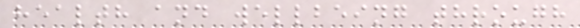health and wellbeing through
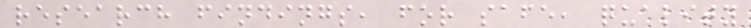research findings, for safe, quality
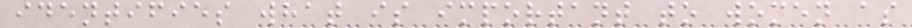identifies what is important to women as
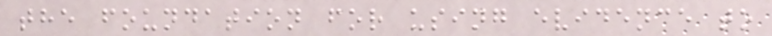the foundation for using evidence to
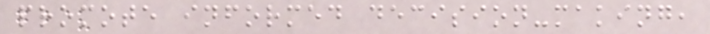promote informed decision-making,
